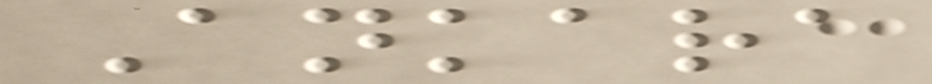Ankara
